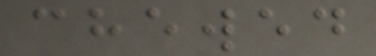chewed
